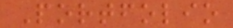Portfolio
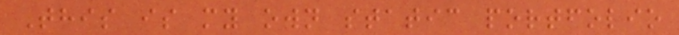This is my own static portfolio
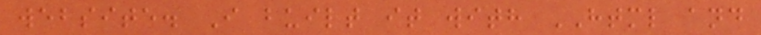website. I built it with HTML and
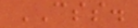CSS.
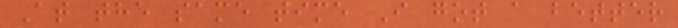At the same time I got a better
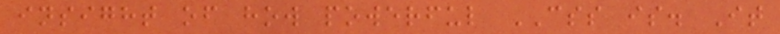insight of how powerful CSS is. It
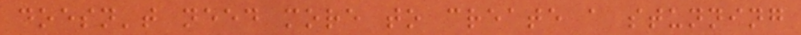doesn't need more to create a stunning
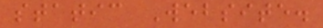static Website.
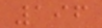196
